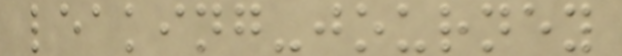leaking-journey
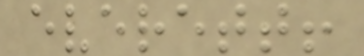everett!
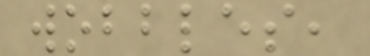wobbles,
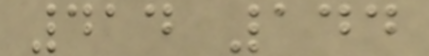414 144
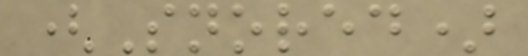(Snored)
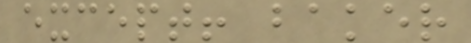except! baker
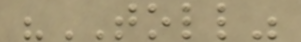"TOLL"
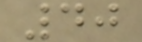40
